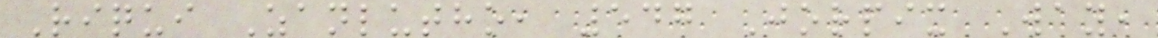Riqui Zanlutho, 547 Jorpix Way,
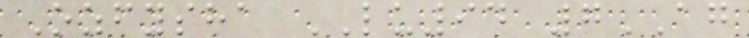Ozfysha LU94 7AG
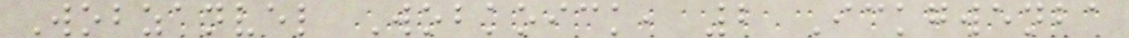Wobzanvel Wobkoick, 2 Ickgwenba
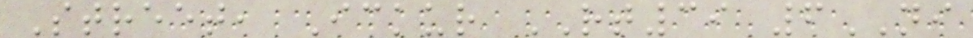Street, Ickur RT39 6NI
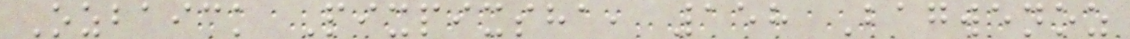Ozbaick Pixpixsha, 158 Bagwenoz
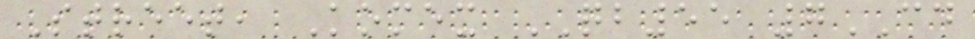Street, Komex QB55 7CD
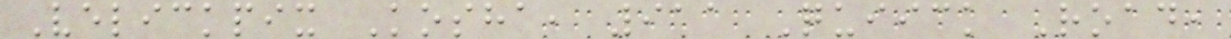Velickpix Kosha, 911 Quiick Road,
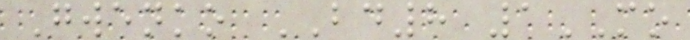Gwenko BD8 1MO
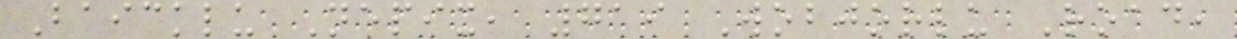Baicklu Nepix, 719 Wobjorlu Road,
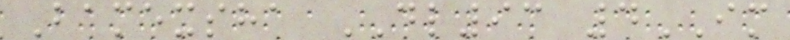Bamexsha DL93 4IM
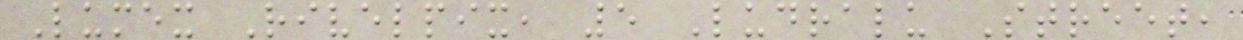Lumex Rivelpix, 5 Ludralu Street,
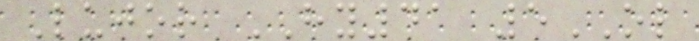Lujor HY41 5OL
